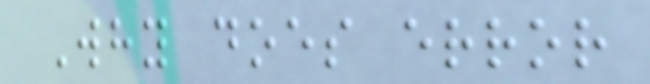Why does error
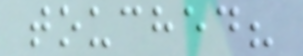touched?
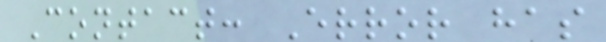Contact: Error has
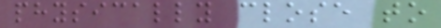physically close to
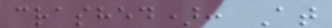crashed): At
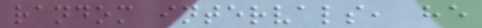random intervals, he
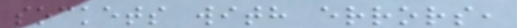sockets with errors,
